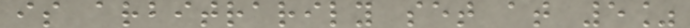is arbitrarily set at 5%
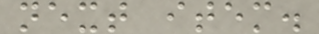next item.
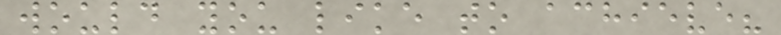would you like to achieve?
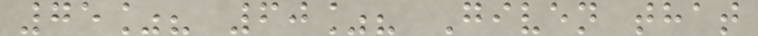75%? 60%? Given that
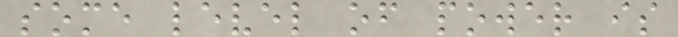some level of power is
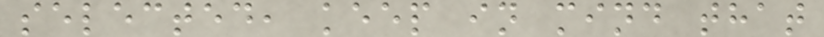selected, keep in mind that
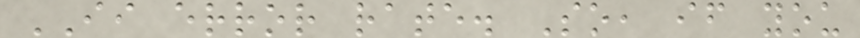II error rate. So, if you
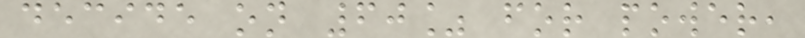decide on 60% for power,
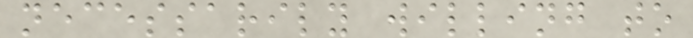necessarily willing to
